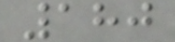180
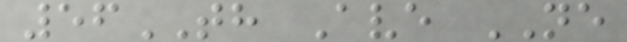56TH Ave NE
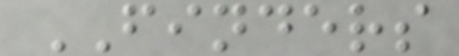FINDERS
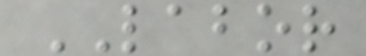LABOR
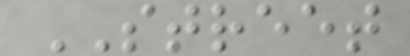STREET
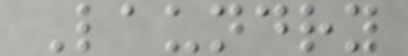Laundry
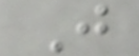J
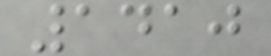1410
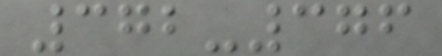372-376
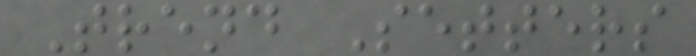Trend Setters
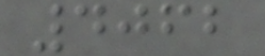4062
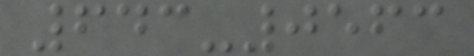643-0563
